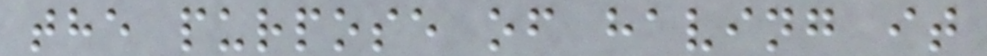the purpose of having it
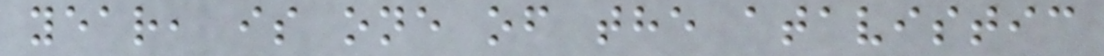year, is one of the atavistic
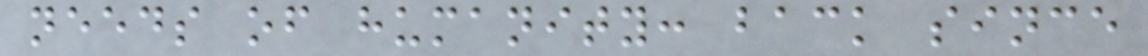needs of humanity: back since
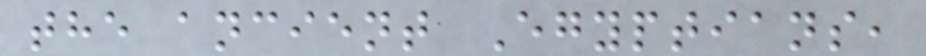the ancient Egyptians,
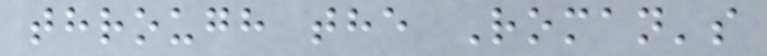through the Roman's
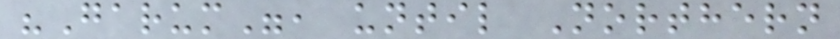"Garum", until Northern
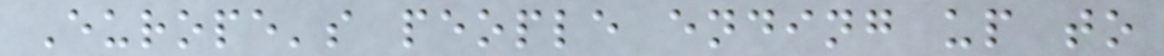Europe's people ending up to
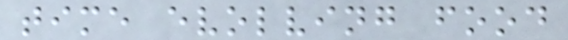time evolving food
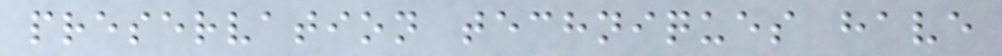preservation techniques have
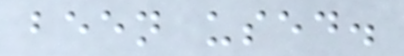been used.
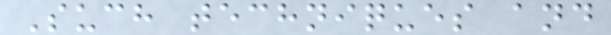Such techniques and
